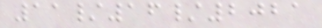11/16/2021
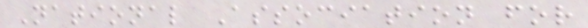National Association for
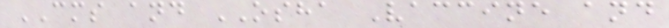CMS and OSHA Vaccine and
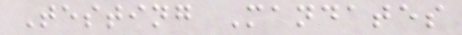Testing Mandates
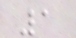1
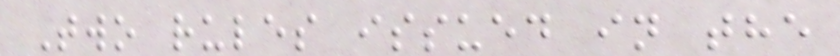Two rules issued in the
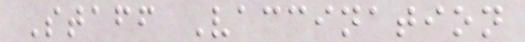Staff Vaccination
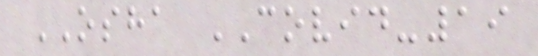OSHA COVID-19
